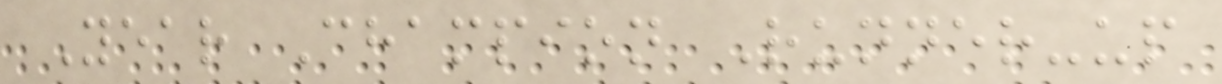Year Champion Runner-up
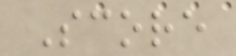Score
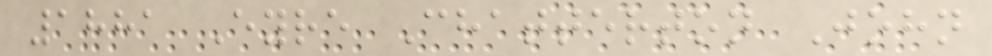1881 Eyre Chatterton John
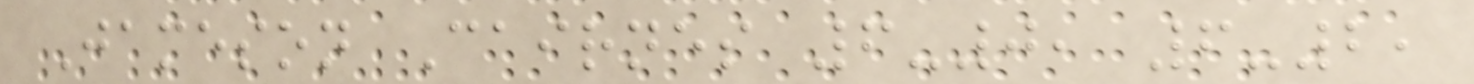Jameson Cairnes 6-0, 6-2,
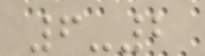6-2
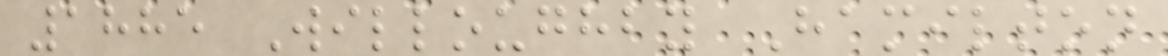1885 Willoughby Hamilton
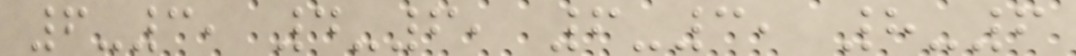6-3, 4-6, 6-3, 8-6
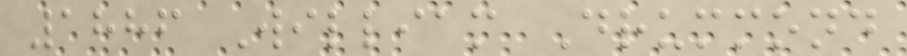1886 William Drummond
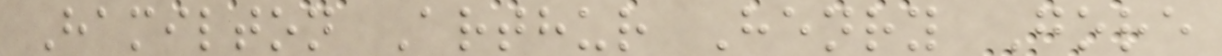Hamilton Arthur Henry Gore
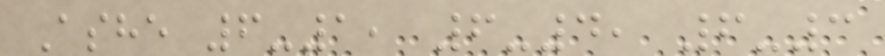Ashe 6-1, 6-4, 6-3
